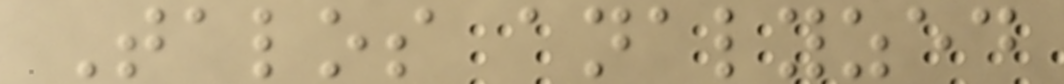Talos analyzed
